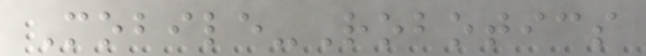Mobile-Robotics
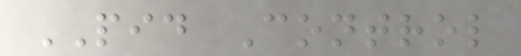PID Control
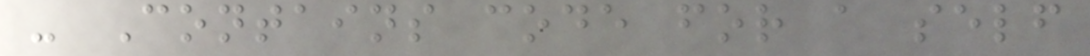- Contains code for a self
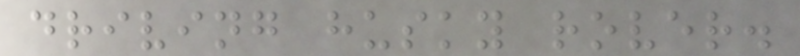driving husky rover.
